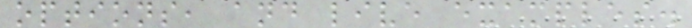options, and live examples.
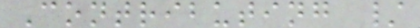Contributing /
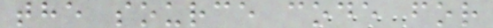the source code for
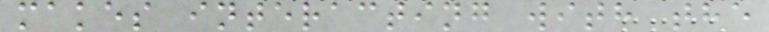makes interacting with the
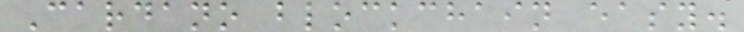Cardano blockchain easy.
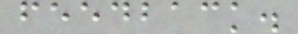feedback.
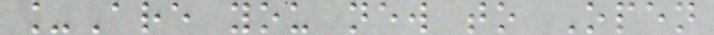_Are you new to Open
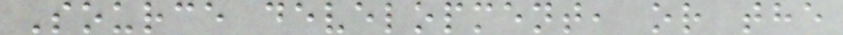Source development, or the
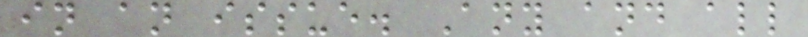in an issue. Any and all
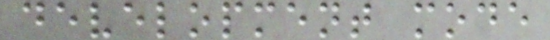development mode
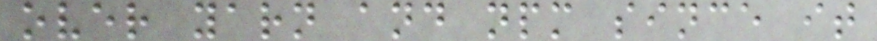over yarn and npm since it
